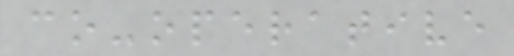co-operative
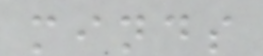minds
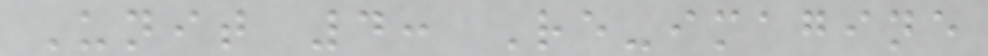Unit 4: Re-imagine
